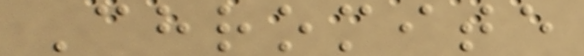Chromite
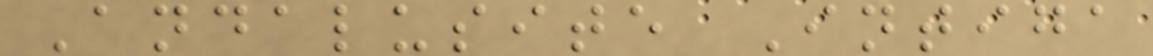Andalusite Intiga
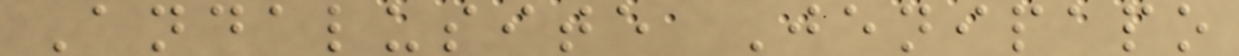Andalusite Jenipapo
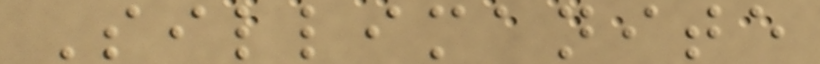Sillimanite
